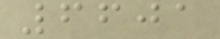6601
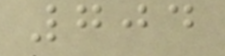704
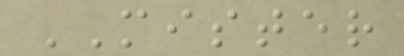MISTER
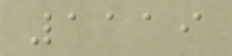1119
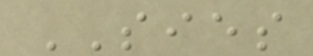SIES
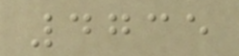4735
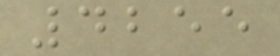4255
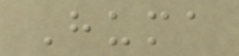Huma
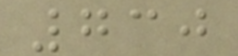730
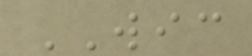WIC
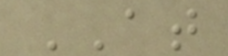AT
